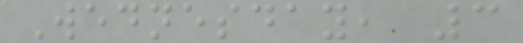Wednesday, 3
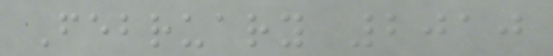February 2010
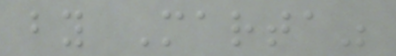by Marta"
